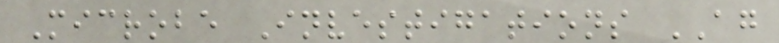Microbe Investigations AG
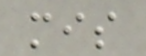mis
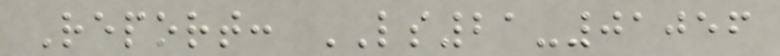Report: LS21-01056
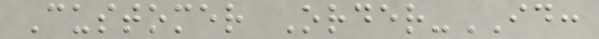Customer Order-ID:
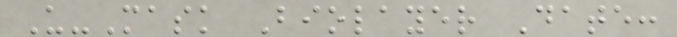U-Mask Biolayer Date:
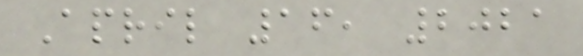April 16, 2021
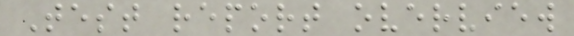Test report overview
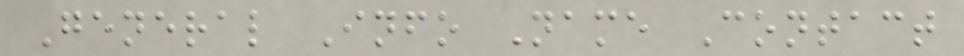General Info Name Contact
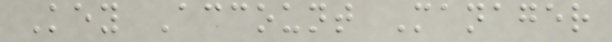Key Account Manager
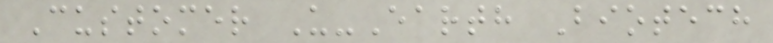Customer U-Earth Biotech
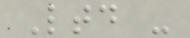Ltd -
